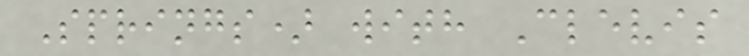Springs) with Clevis
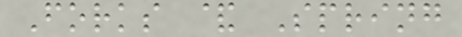Forks & Spring
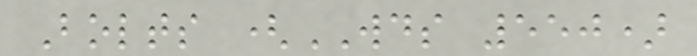Bolts (WDS 550)
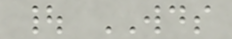| WDS
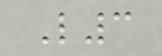L3
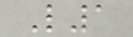L1
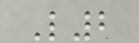L2
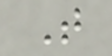T
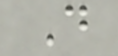D
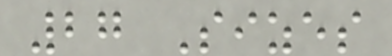27 Sizes
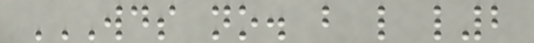WDS NO. B L L2
